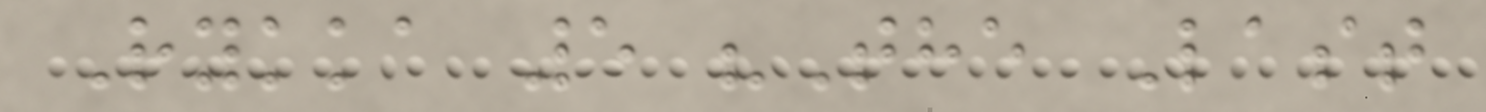Rykka 5 "The Last
